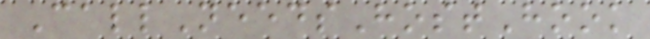CallNeedsHostHook
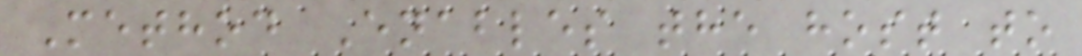Method Enables the host to
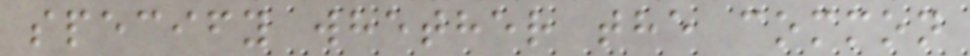specify whether the common
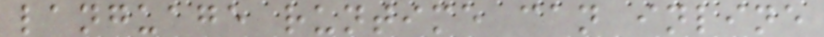language runtime can inline
